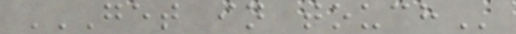GET IN TOUCH
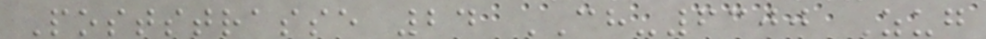Poststrasse 24 CH-6300 Zug
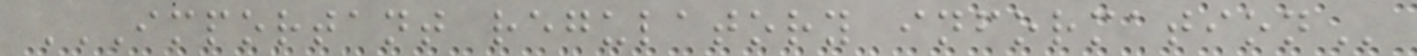IMPORTANT REGULATORY INFORMATION
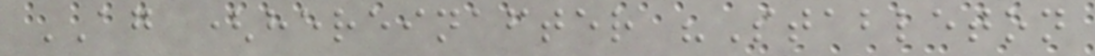AG (hereinafter "Stableton
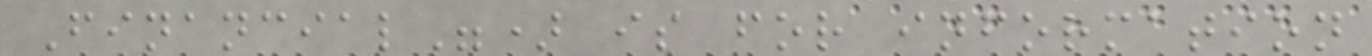Financial") is for information
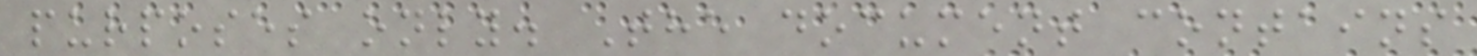purposes only. The document contains
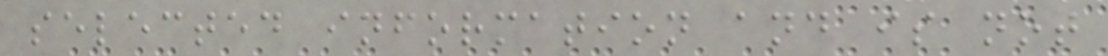selected information and is not
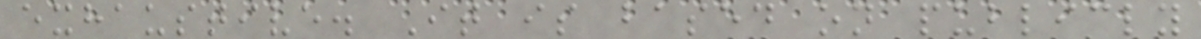exhaustive. It is based on publicly
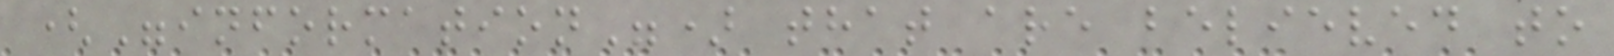("information") that are believed to
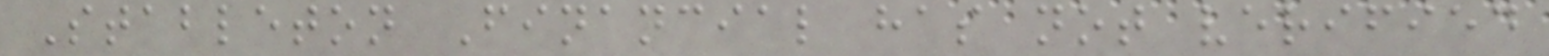Stableton Financial has not verified
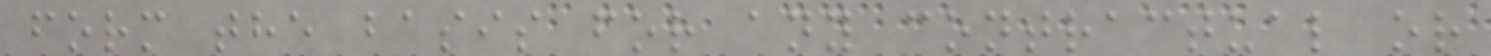form the basis for any contractual or
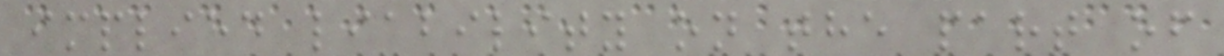implied liability on the part of
